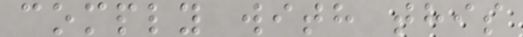comply with this
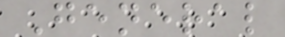General
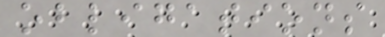obligations
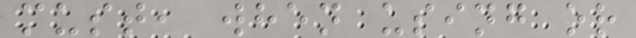must, when using or
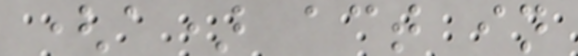(a) act in
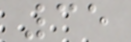35
